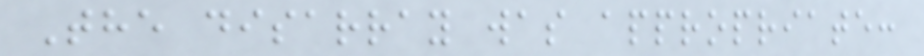The disarray was appropriate:
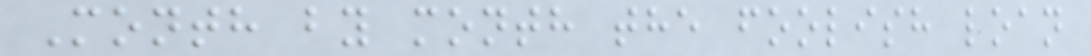Month by month the foolish loan
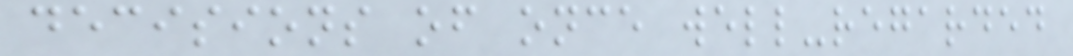decisions of once well-regarded
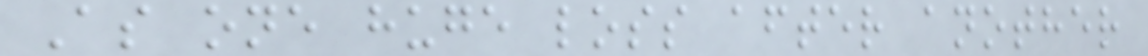As one huge loss after another
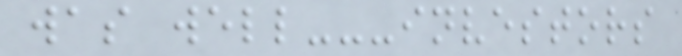was well---investors
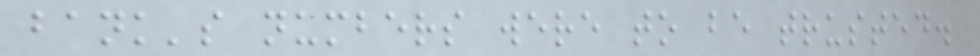bank's numbers were to be trusted.
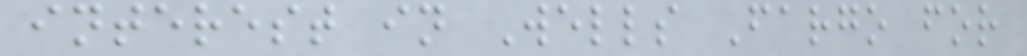interest in Wells Fargo for
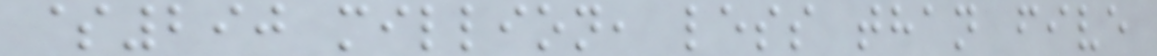$290 million, less than five
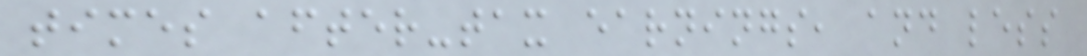times after-tax earnings, and less
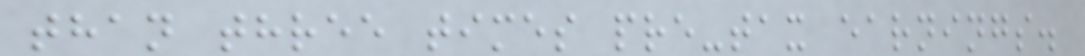than three times pre-tax earnings.
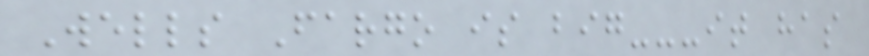Wells Fargo is big---it has
